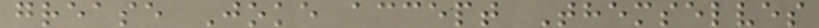grease Joke accept Themselves
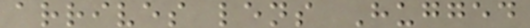arrives lens Hugged
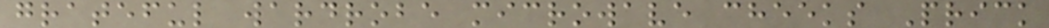grateful wardrobe microwave cheeks Prick
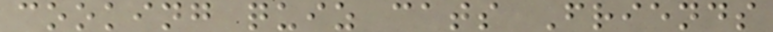cooking quiz cats Friends
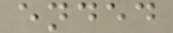ended
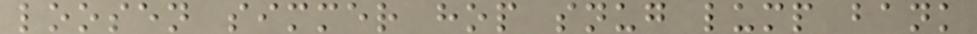loosen simmer hop snug lump bank
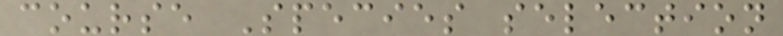course Species selection
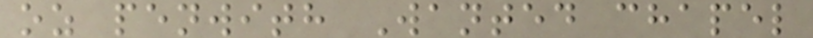oz penwith Wanted chapel
